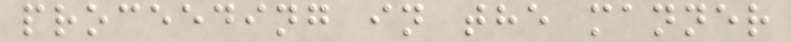proceeding in the manner
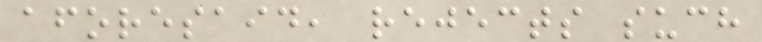aforesaid, rejects such
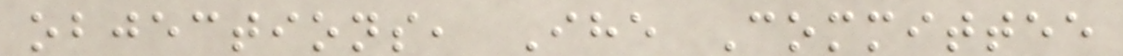objections, Ihe Committee
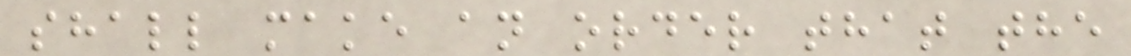shall make an order that the
